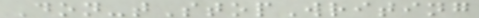Don-tStopWriting
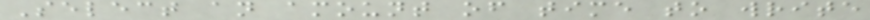Select an amount of time to write
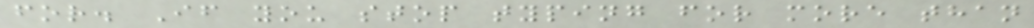for. If you stop typing for more than
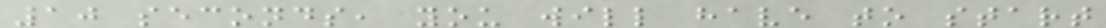10 seconds, you will have to start
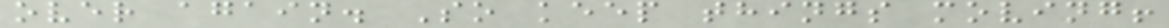over again. So keep things moving!
